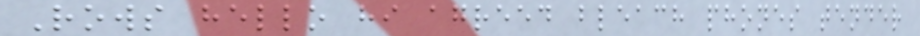Rows hello hi agreed bleach phones tender
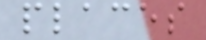places
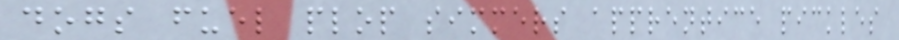dogs fuel plop simmers apprentice pickles
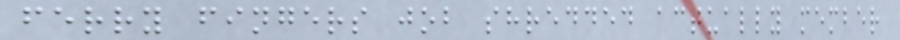ferry fingers job shredded actually member
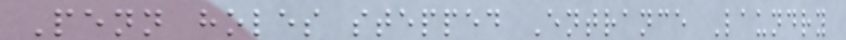Penn holes stepped Entrance Laundry
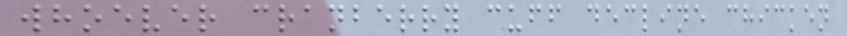whoever cranberry cuff decline chicken
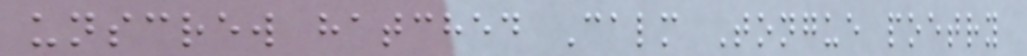unscrew hatched Calm Tongue poetry
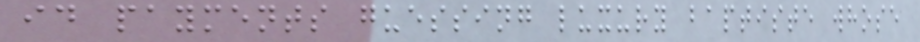id payments guessing luxury baptiste whose
